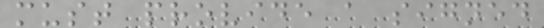must provide a signed
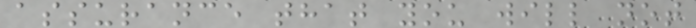assurance that you will not
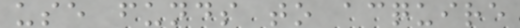use funds to acquire
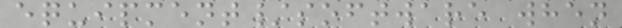equipment/software when
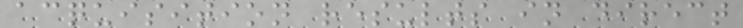acquisition results in direct
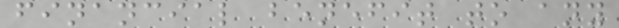financial benefit to any
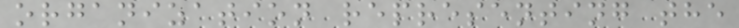organization representing the
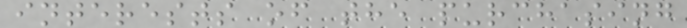interests of the purchasing
